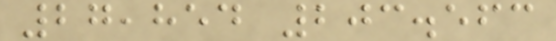27,854 203.563
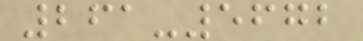261-5672
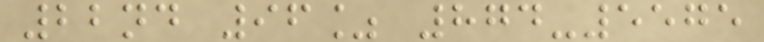22nd 96% 874-5575
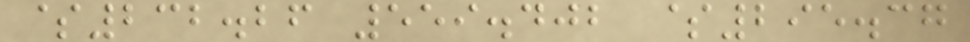$232.26 559.402 $295.37
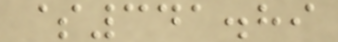$341.89
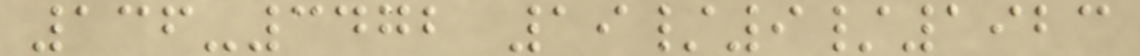136-3472 19/9/1923
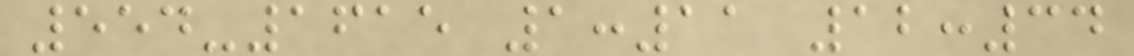554-1615 1:11 12:34
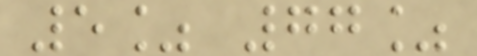5% 77%
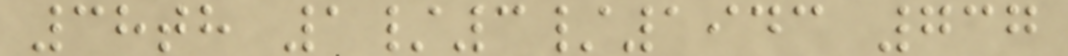38th 1/3/1943 737
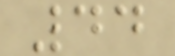44
